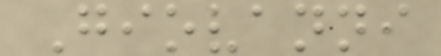Giovanni
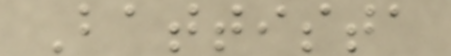Battista
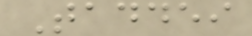Taddei
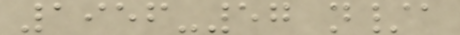1956-57 n/a
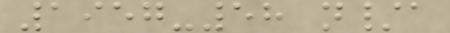1957-58 n/a
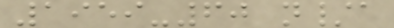1959-60 n/a
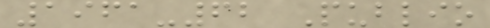1961-62 Publio
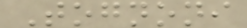Tognoni
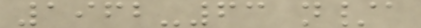1962-63 n/a
